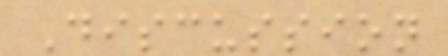Discussion
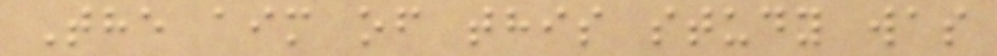The aim of this study was
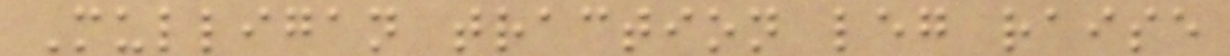Mulligan traction leg raise
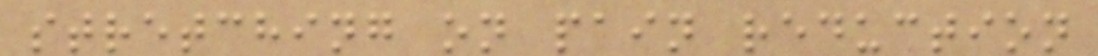stretching on pain reduction
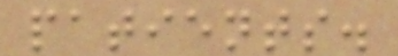patients.
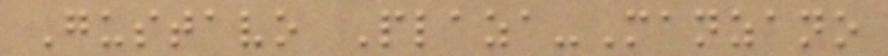Gustavo Plaza-Manzano
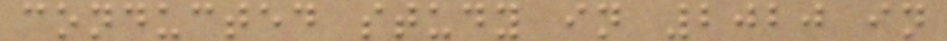conducted study in 2020 in
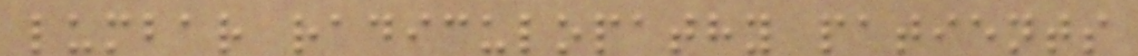lumbar radiculopathy patients
